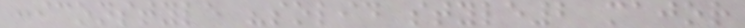:iconstyle "solid style2 major
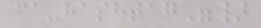fa-hashtag"}
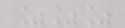%%%
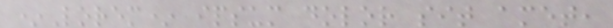*Lorem* ipsum dolor sit amet,
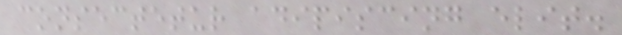consectetur adipiscing elit.
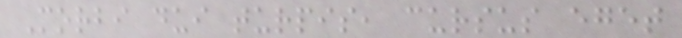Morbi dui turpis, cursus eget
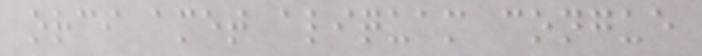orci amet aliquam congue
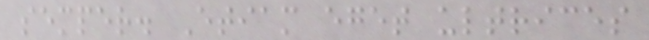semper. Etiam eget ultrices
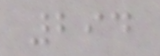294
